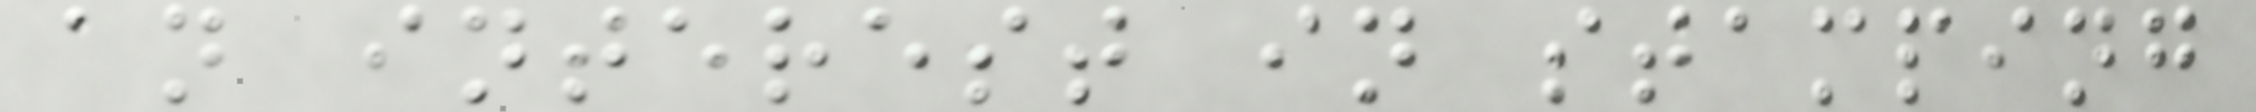an interest in stamping
